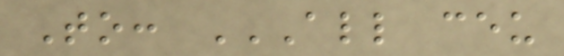To: ALL CEU
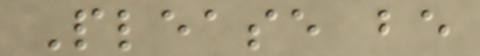Please be
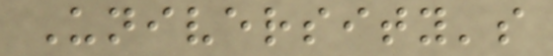University's
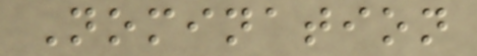Nomination
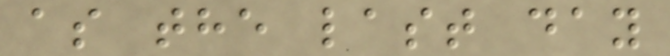as the last day
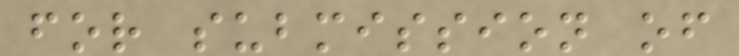for submission of
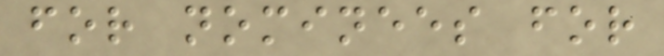for nominees for
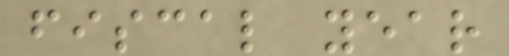fiscal year
